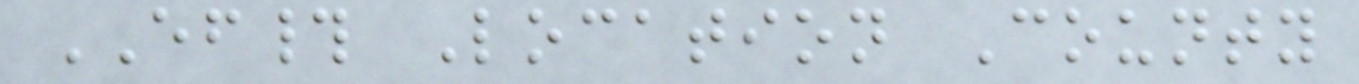EF# Location County
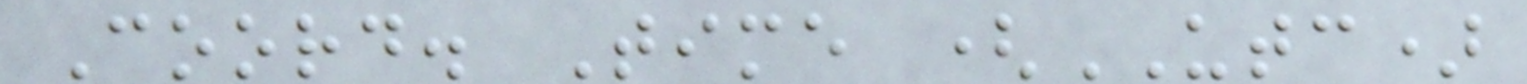Coord. Time (UTC)
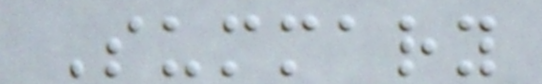Summary
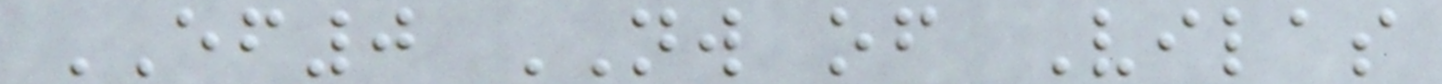EF0 NW of Vilas
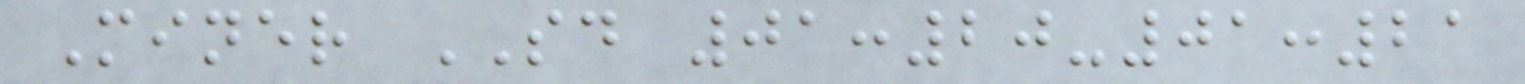Miner SD 01:20-01:21
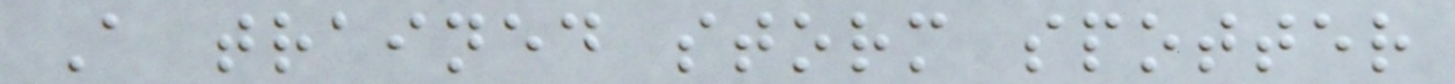A trained storm spotter
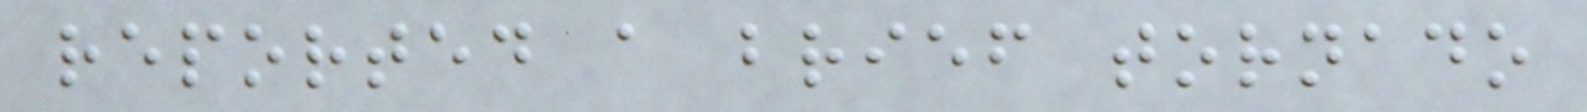reported a brief tornado
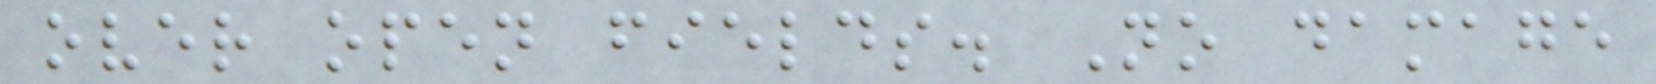over open fields. No damage
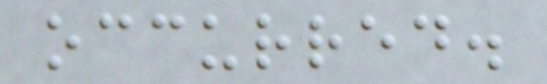occurred.
